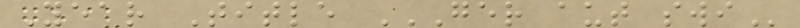Year Title GER AUT SWI
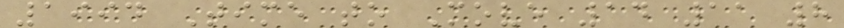1994 Time to Move 14 11 8
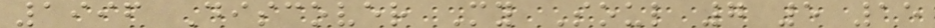1996 Discover My Soul 7 5 15
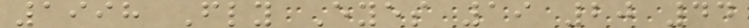1998 Fly Eyes 19 20 44
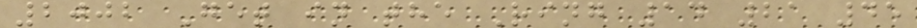2002 Get in the Ring 14 21 45
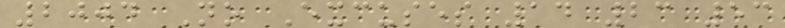2004 No Excuses 14 23 53
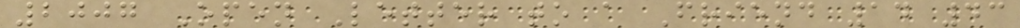2007 Open Letter to a Friend 14 43
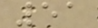51
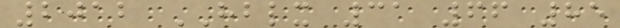2012 HBLX 31 66 85
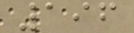196
